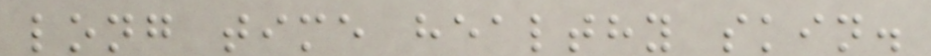long time healthy skin.
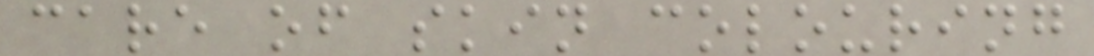care of skin colouring
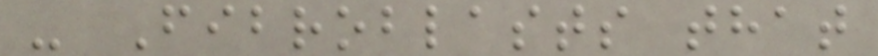- Fibroblasts that
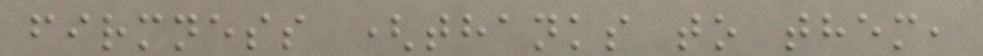firmness (thanks to them,
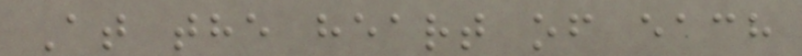At the heart of each
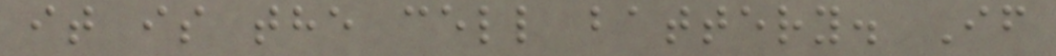it is the cell battery. If
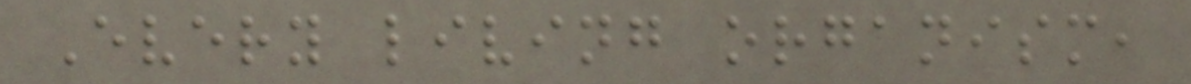Every living organism,
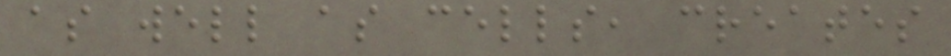as well as cells, creates
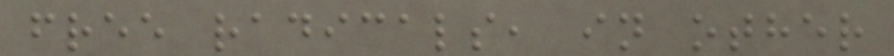free radicals, in other
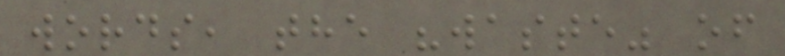words, the "waste" of
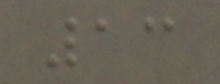13
